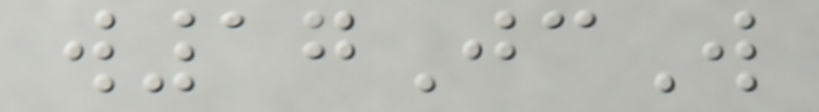w17JcW
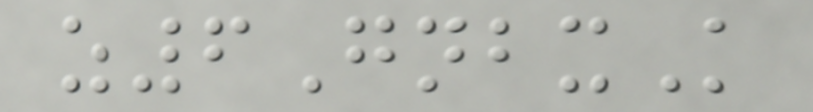z6GnbxK
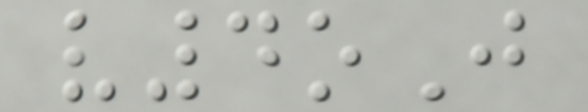v4oJ
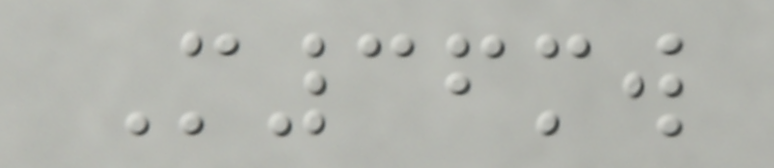M36mw
